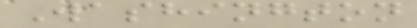Washington
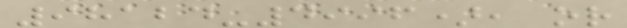98124-4996), or
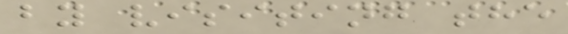by visiting the
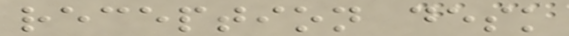reception desk
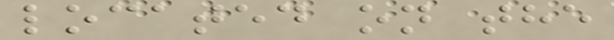located on the
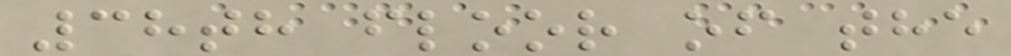38th floor of the
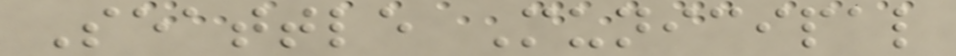Seattle Municipal
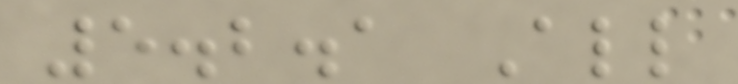5.2.1 All
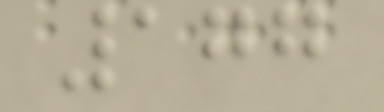177
